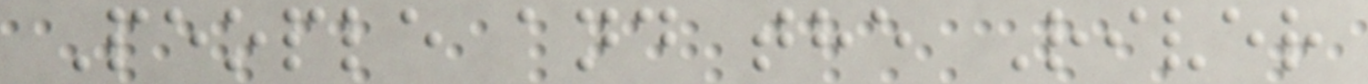People and the River
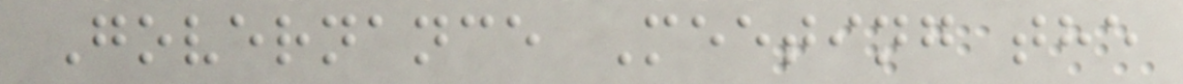Governance Meeting the
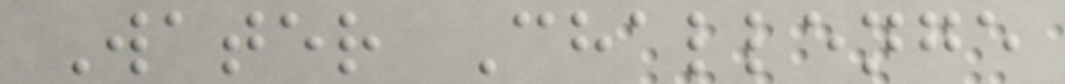Water Challenge
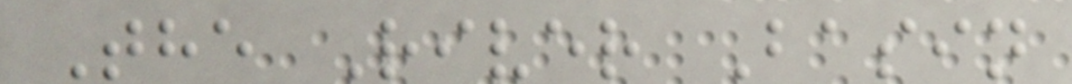The River Basin
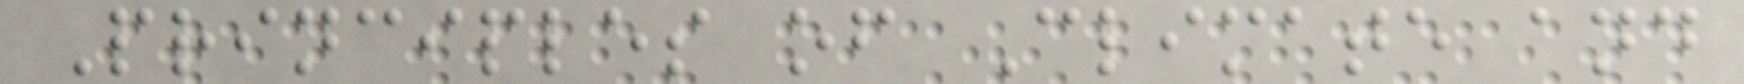Principles of Climate and
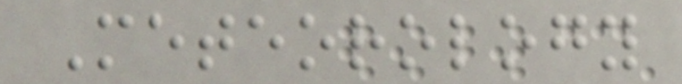Meteorology
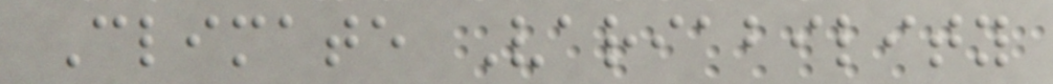Climate Variability
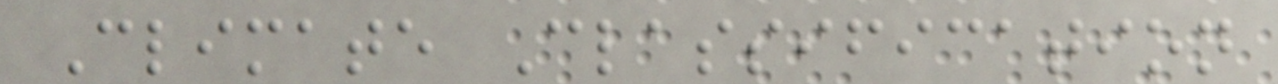Climate Classification
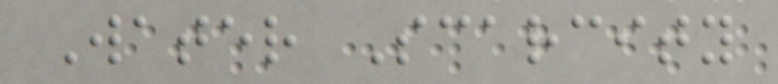Water Scarcity
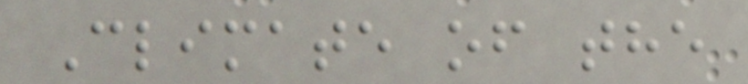Climate of the
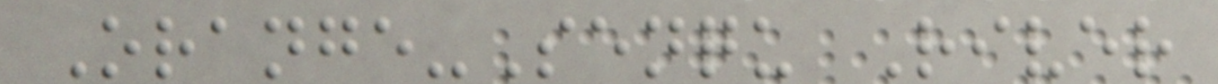Orange-Senqu River
